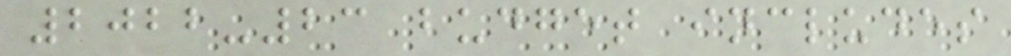2022-23 budget includes
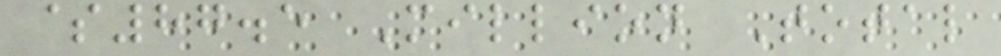$87.5 Million Total
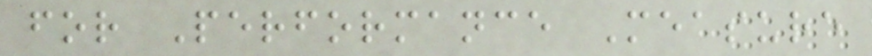for Performance Measure
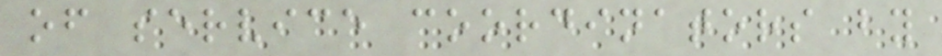of service coordinators by
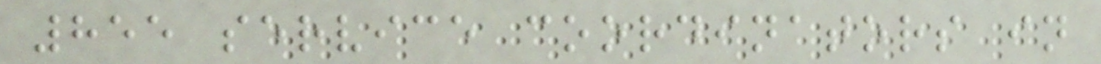855 service coordinators in
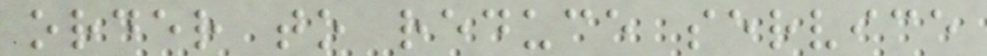order to reduce service
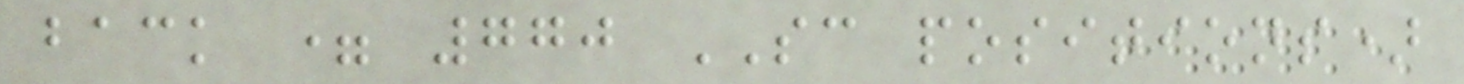back = 770 SC positions)
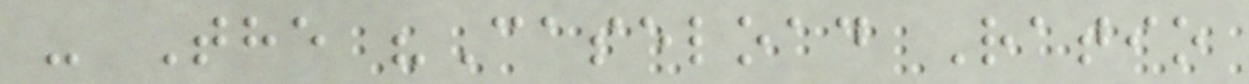- The "Caseload Ratio
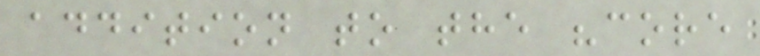addition to the "core
